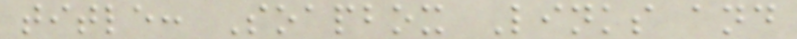title: Soapbox Links and
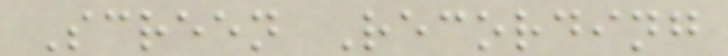Screen Recording
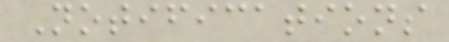Notifications
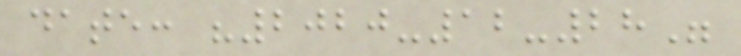date: "2020-12-28"
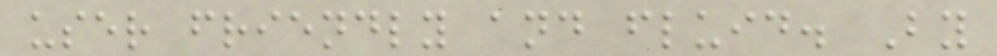user friendly and fluid. By
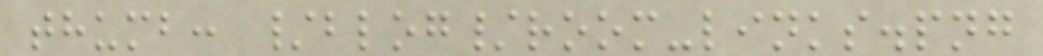thumb: /blog/room-links.png
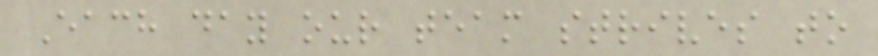Each day our team strives to
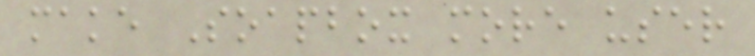make Soapbox more user
